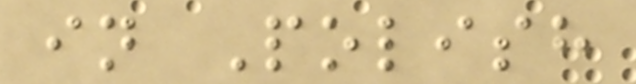in Polish
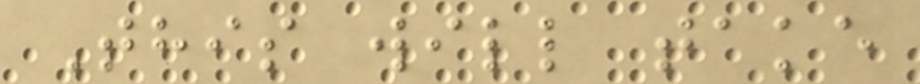This will take
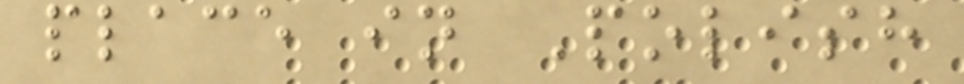place in Polish
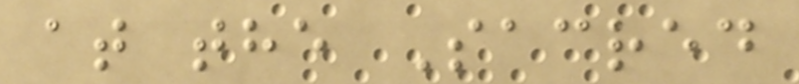at the Sacred
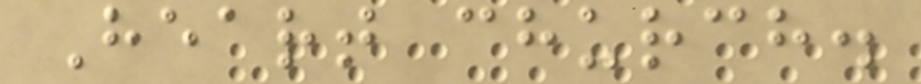Heart church.
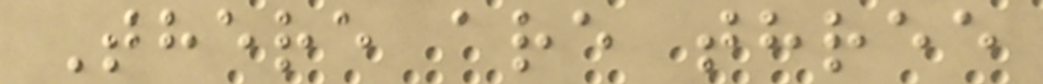There are three
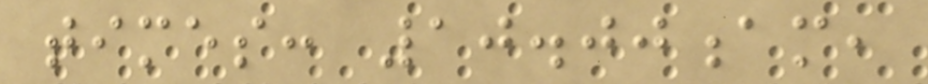times: 10.00am,
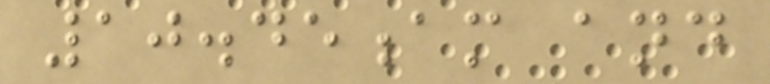10.45am and
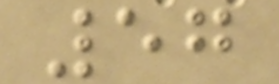57
